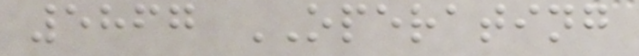5867 OPERATING
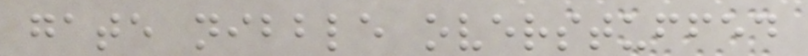gate nibble overstuffed
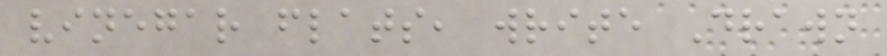vinegar flats, write Drawn
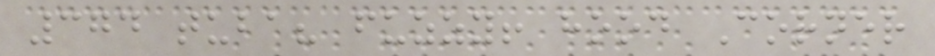374 tuba? fuzzy! hood Corner
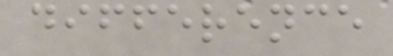difference
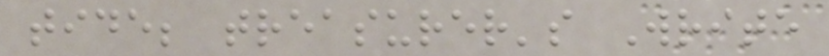tide; treasurer's Write
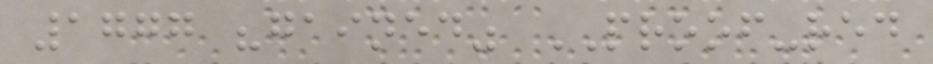1777 "gained" PROOF-red
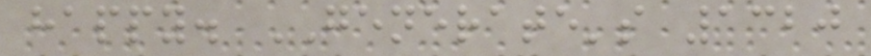happy. GENERATE's 1320
